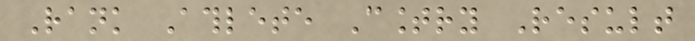Rank Athlete Country Result
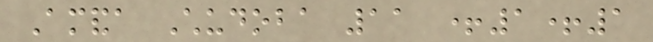Amanda Chudoba 11 +1+1
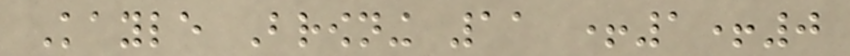Kayle Browning 11 +1+0
